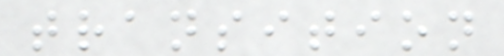transition
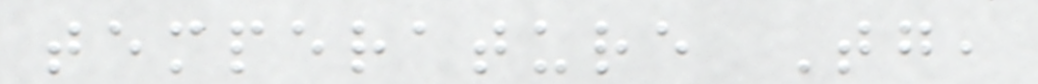temperature Tg,
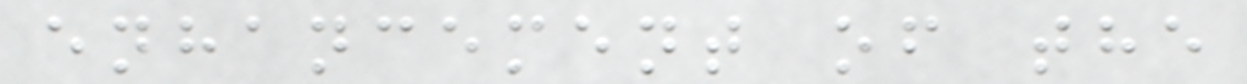enhancement of the
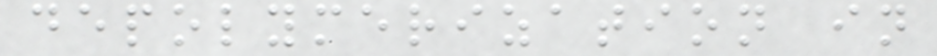depolymerization in
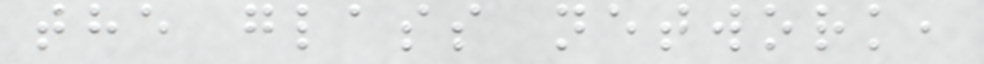the glass network,
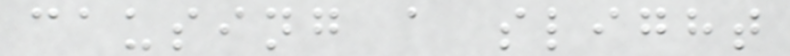causing a slight
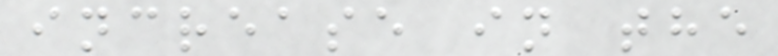increase in the
